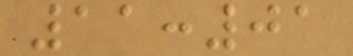11:01
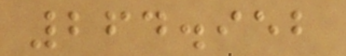264.952
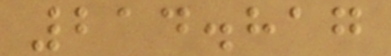214.817
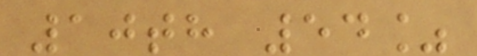10th 54%
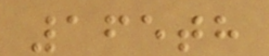165th
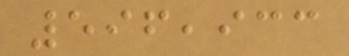596,933
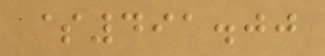$491.00
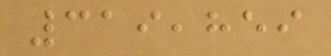319,859
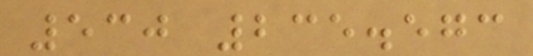530 235.573
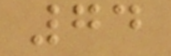74
